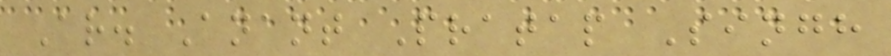Ar. Anant Pratap Singh
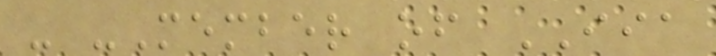- -Member of IIA
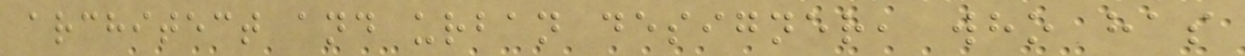architect and urban designer, who has
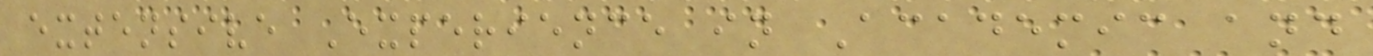extensive Experience in Academic and
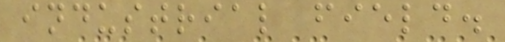industrial field.
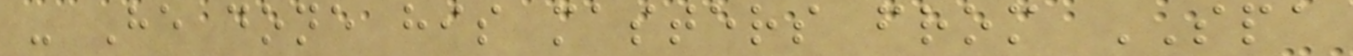- He done his masters from SPA
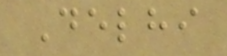Delhi
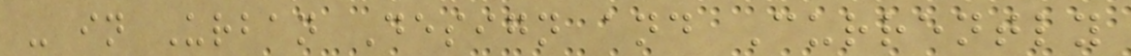- in Urban Design and Currently
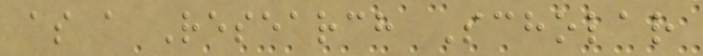as a Research Scholar
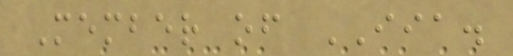Member of IIA.
